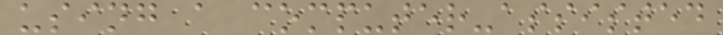using a computer-assisted
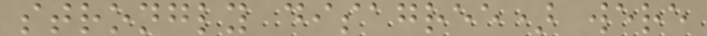strongly disagree) were
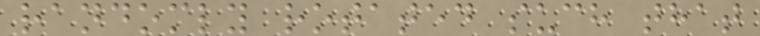randomly rotated such that
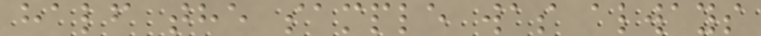half the sample was always
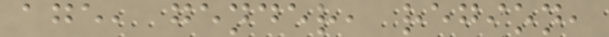age, gender, region,
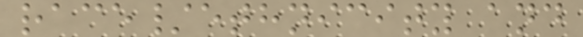race/ethnicity and
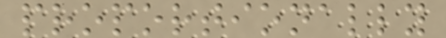proportionally
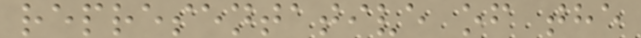representative of the
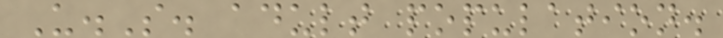U.S. adult population.
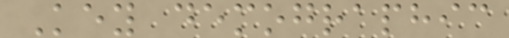Key demographic
